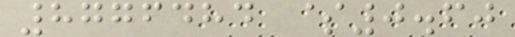8776484 $0.60
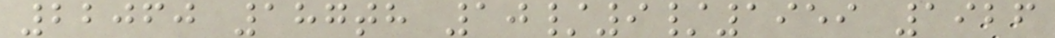22060 187th 10/9/1959 1926
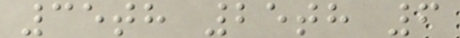35th 25th 6
